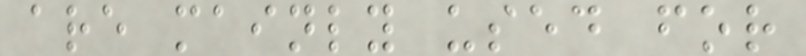are mainly used for
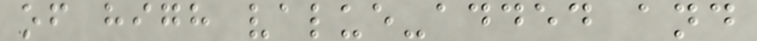of high value-added and
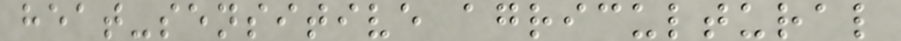heat-sensitive agricultural
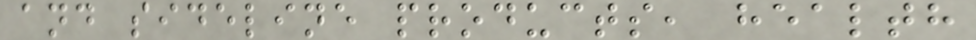and sideline products, health
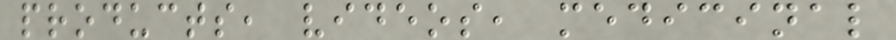products, videos, medicinal
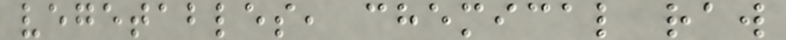vegetables, chemical raw
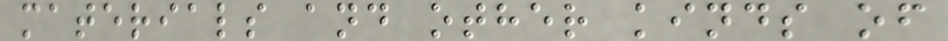materials and other kinds of
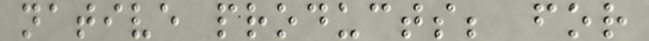native products; for
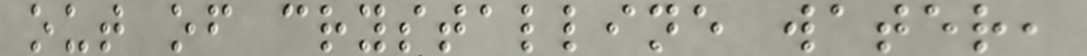out of crystalline water,
